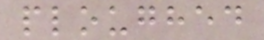ploughed
